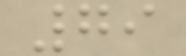79
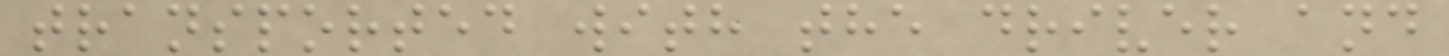transported with the driver and
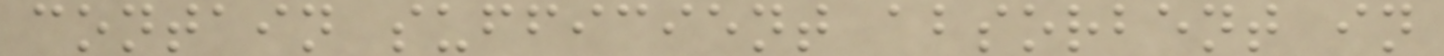contain sufficient absorbent in
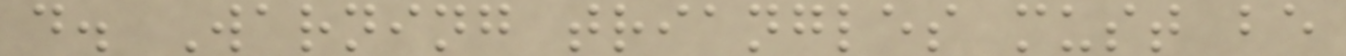d. Warning triangles must be
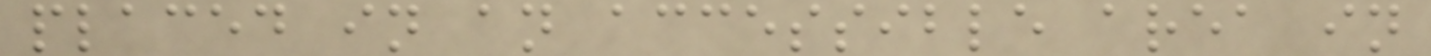placed in an accessible area in
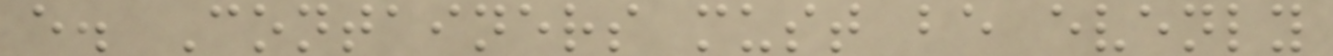e. Containers must be evenly
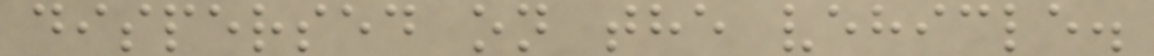dispersed on the vehicle.
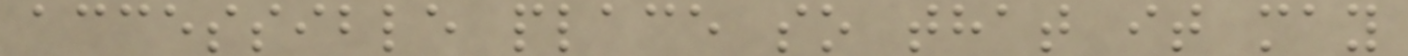accessible place so that it may
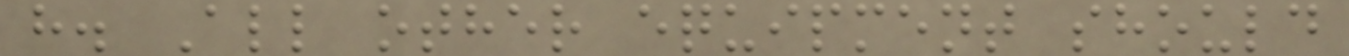h. All other equipment should
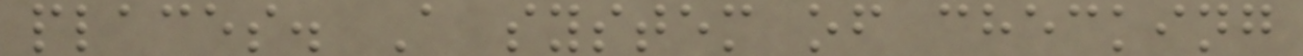places. A system of checking
